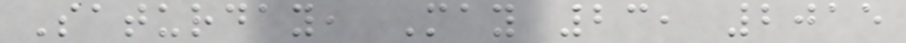Saturday, May 23, 2015
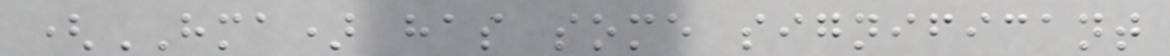(HMA) has some significant
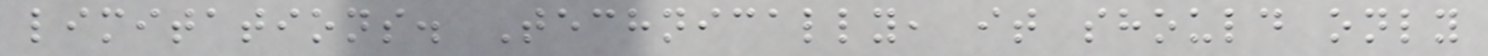limitations. Technically, it should only
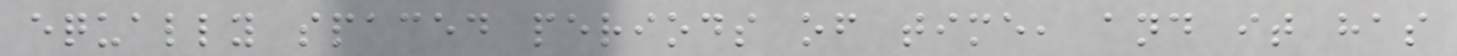equally spaced periods of time, and it has
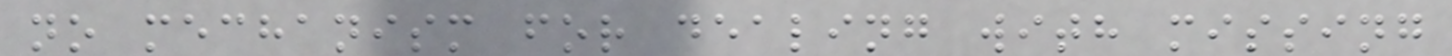no mechanism for dealing with missing
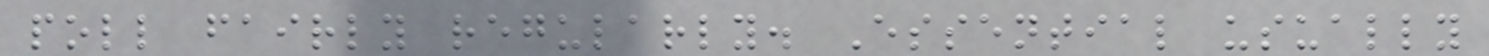poll fairly regularly. Essential usually
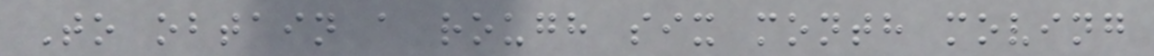To obtain a rough six month moving
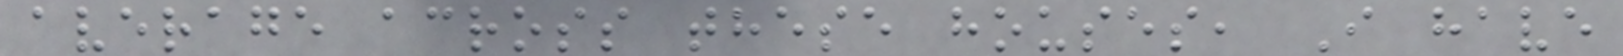average across these houses, I have
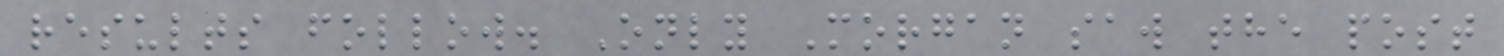results follow. Only Morgan saw the post
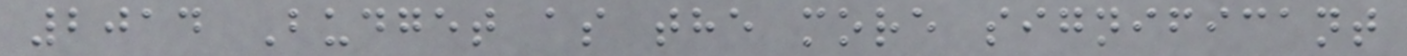2014 Budget as the more significant
